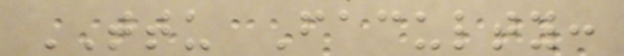TTU Faculty:
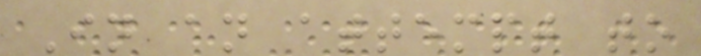In an attempt to
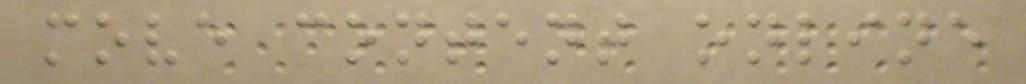move content online
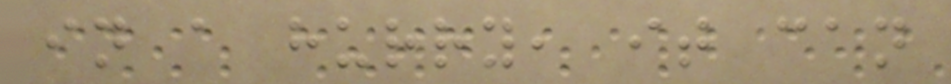in a hurry, it can
